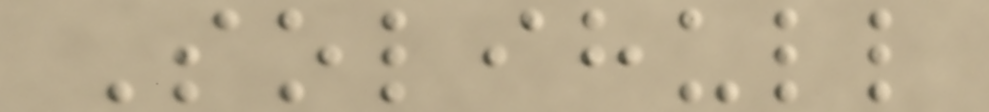Solihull
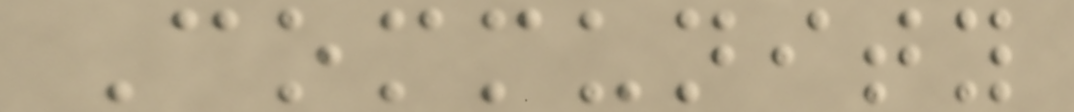Community
